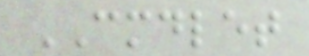CMDLET
